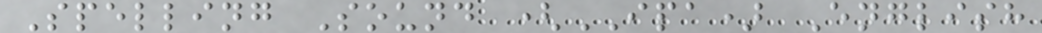Spelling Sound (IPA) English
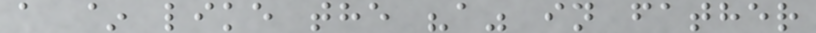a ~ like the "a" in father
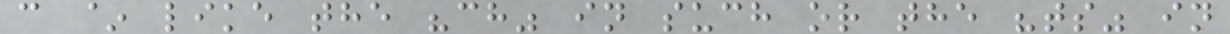c ~ like the "ch" in such or the "ts" in
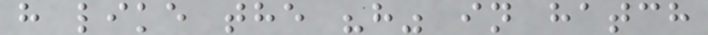h like the "h" in hatch
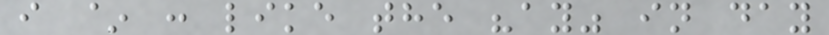i ~ : like the "ay" in day
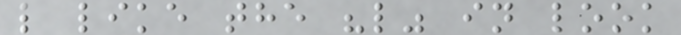l like the "l" in look
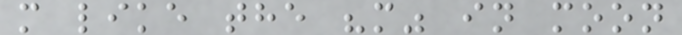m like the "m" in moon
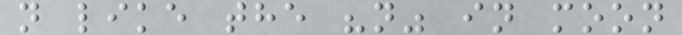n like the "n" in moon
